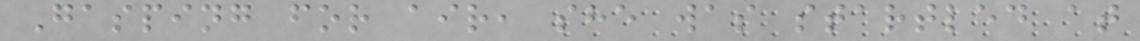Gasping for air, she was startled at
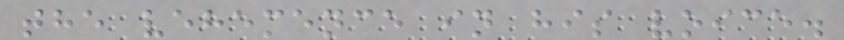the vehemence in his voice.
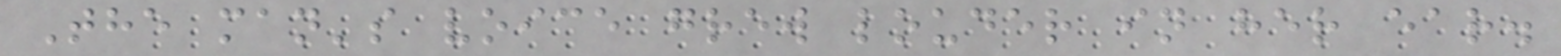The man's voice grew louder in her ear.
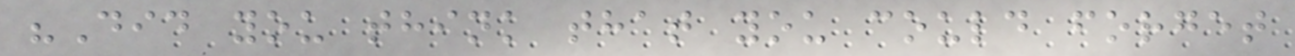"Did you think that you could forget
